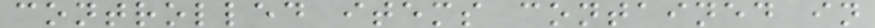controlled items contained in
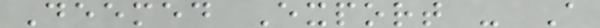Deemed Export - A
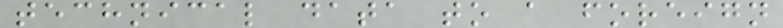technical data to a foreign
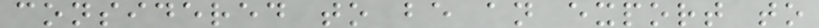considered to be an export to
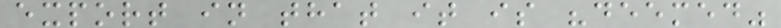export in that it is "deemed"
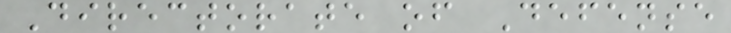Directorate of Defense
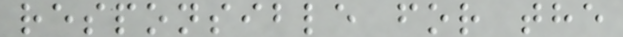responsible for the
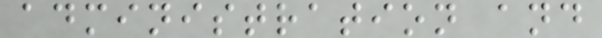administration and
